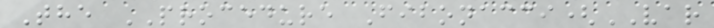The PROCEDURE Fibonacci(VAR
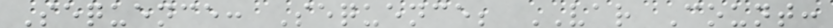Sequence: Sequence; VAR Count:
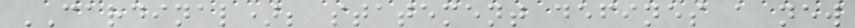CARDINAL); statement defines a new
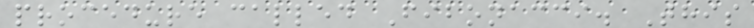procedure called Fibonacci. This
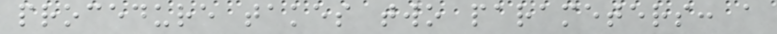procedure takes two parameters: a
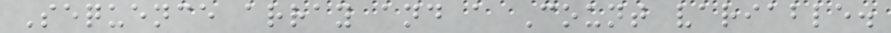Sequence array and a Count variable.
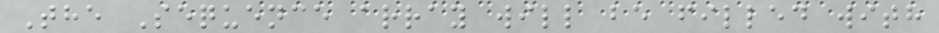The Sequence array will be filled with
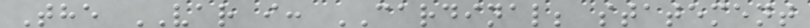The VAR i: CARDINAL; statement
